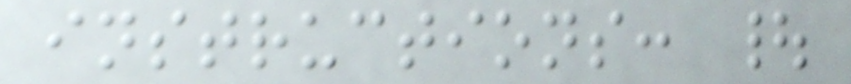instructions: |
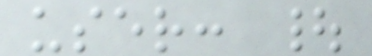user: |
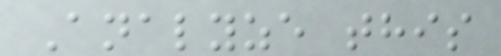Analyze this
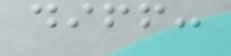diff:
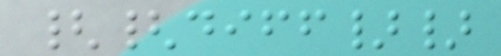{{diff}}
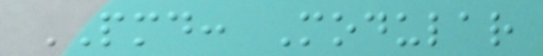PMD: Modular
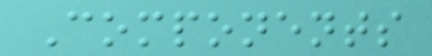Components
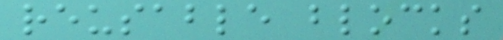reusable blocks
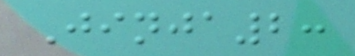Jinja2:
